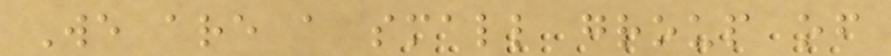We are a small group of
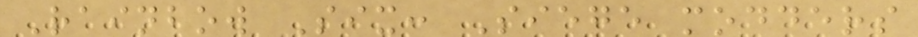Rainbow Six: Siege modders
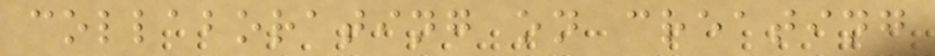collaborating on creating
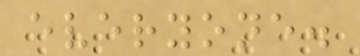everyone.
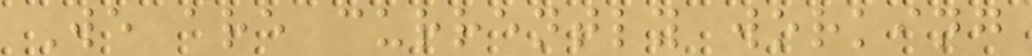We are currently working
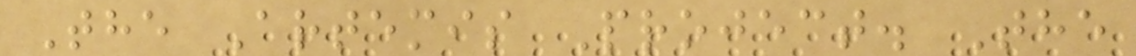The Artemis Project. The
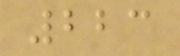223
